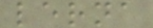lerna
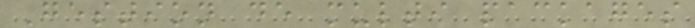Gestion de multi packages
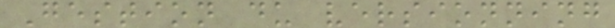Gestion du versionning
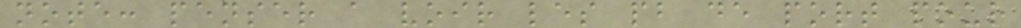note: penser a voir les pb de port pour
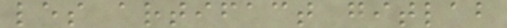les artifact gitlab
